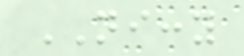NICCY
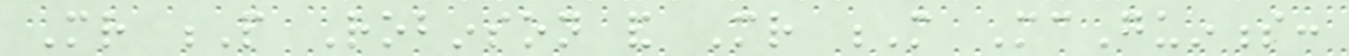Mr P Robinson and Mr M McGuinness:
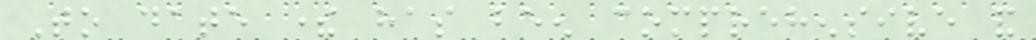To date there has been comprehensive and
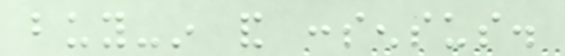buy-in and consensus.
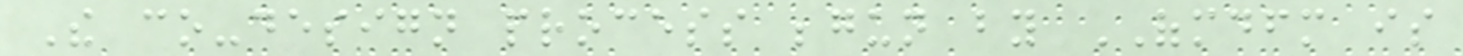The co-design process begun by OFMDFM is
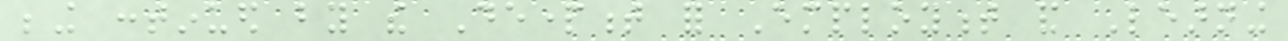being continued by the Department for Employment and Learning
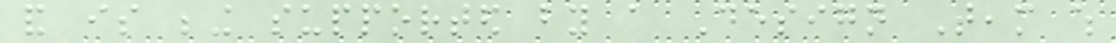and is being supported by a Design Team which
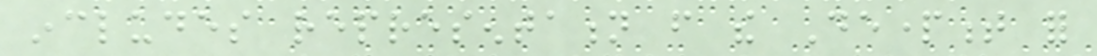includes representation from the Department for
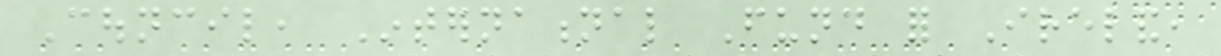Council, International Fund for Ireland,
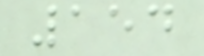154
